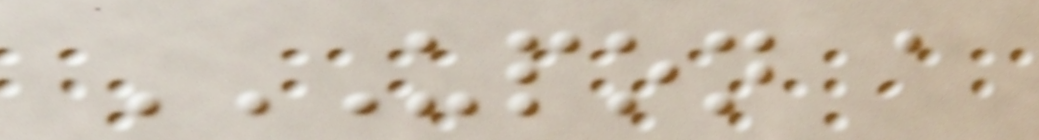UPON A
